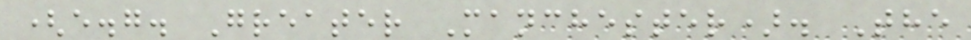(e.g. Greater Manchester). The
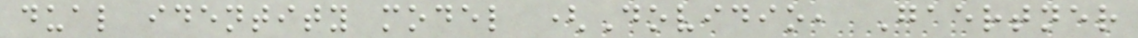dual identity model (Dovidio, Gaertner
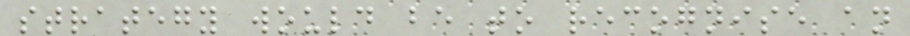strategy would be to recognise an
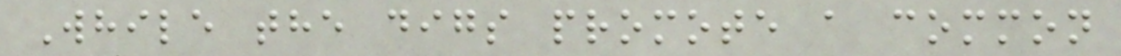While the digs promote a common
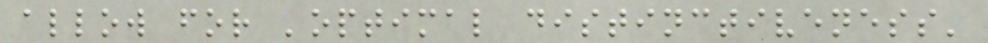allow for 'optimal distinctiveness'
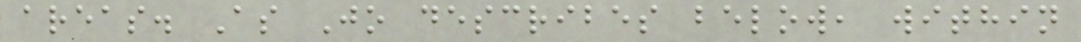areas. As Jo describes below, within
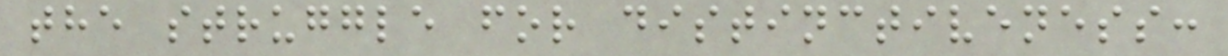the struggle for distinctiveness:
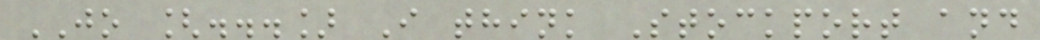JO [...] I think Stockport and
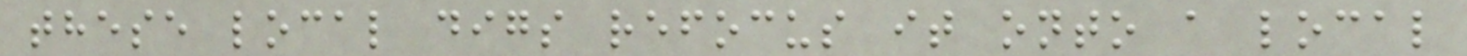these local digs refocus it onto a local
